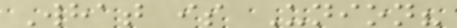What is Union?
